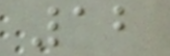12
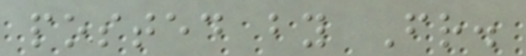posted by Fr.
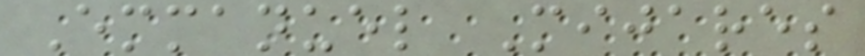Emmanuel Mijares
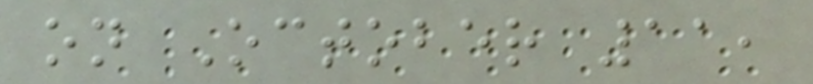on October 11,
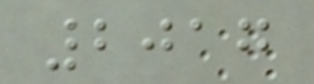2017
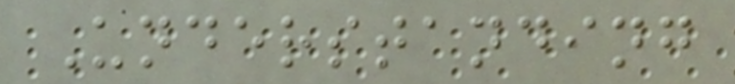Understanding
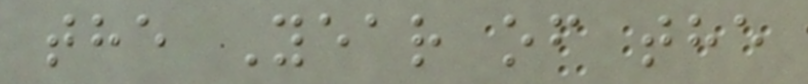the Year of the
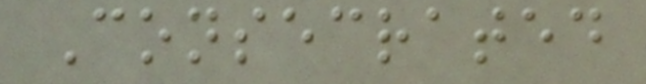Consecrated
